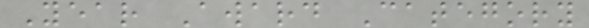Year Award Category
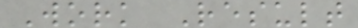Work Result
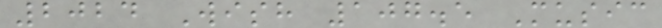2024 Wish 107.5 Music
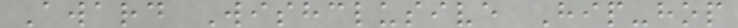Award Wishclusive Hip-hop
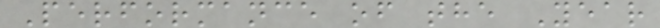Performance of the Year
